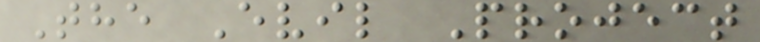The Evil Project
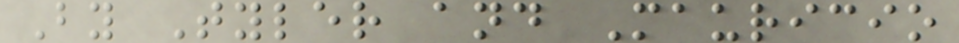By Tyler and Mauricio
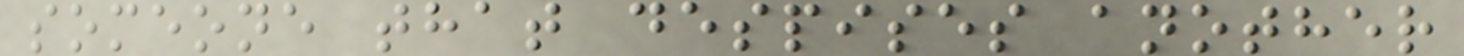someone that despises another
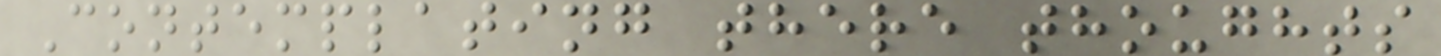Contemplating there thoughts
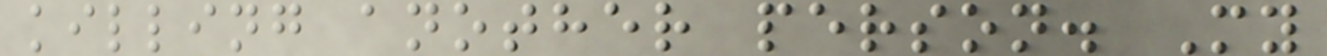killing another person. My
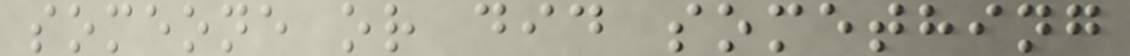someone or did something
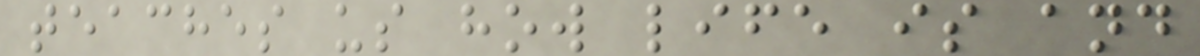teaches us how life is and
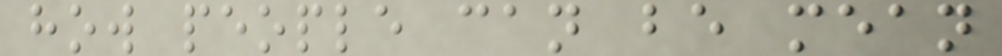how people can be mean
